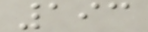193
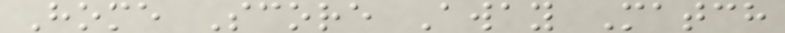Home Score Away Match
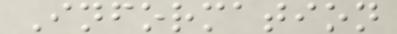Information
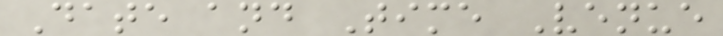Date and Time Venue
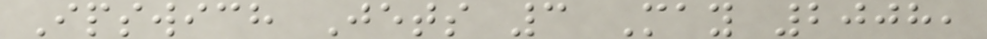Ipswich Jets 3 May 2008,
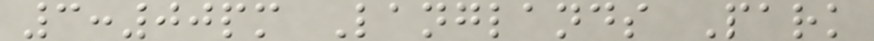3:00pm Langlands Park
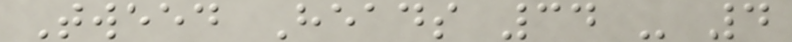Tweed Heads 34 - 4
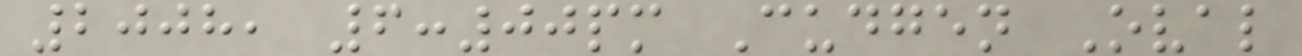2008, 6:00pm Cudgen Oval
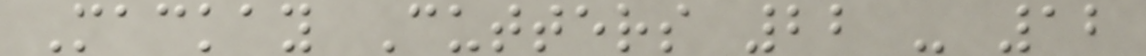Mackay Cutters 22 - 12
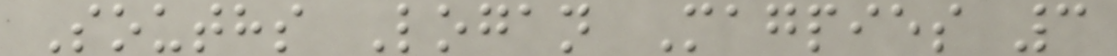Souths Logan Magpies 3
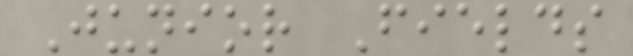Junior Fields
